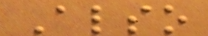Also
